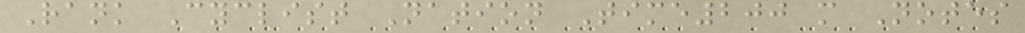Rank Cyclist Nation Time200 m Notes
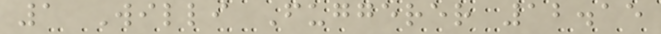1 Willi Fuggerer 12.15
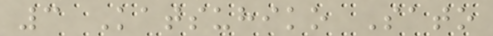3 Katsuhiko Sato
